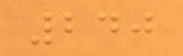240
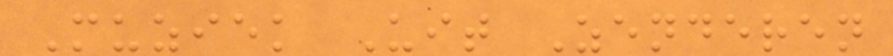Muziek Uit Zenderen
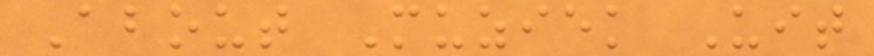About Muziek Uit
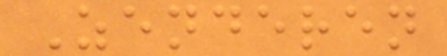Zenderen
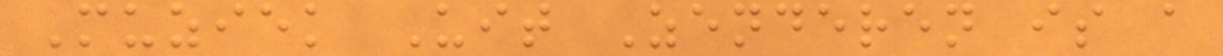Muziek Uit Zenderen is a
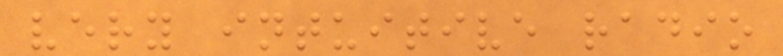very intuitive radio
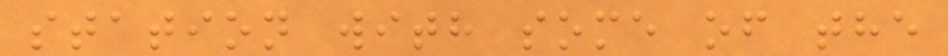station with some of the
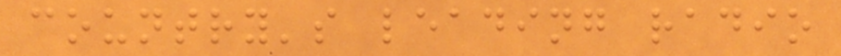country's leading radio
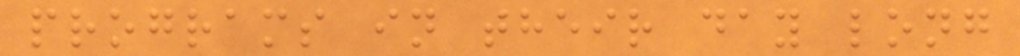programs in their day long
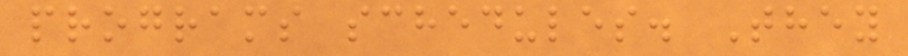programs schedules. They
